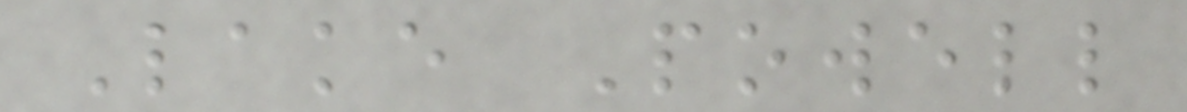Lake Powell
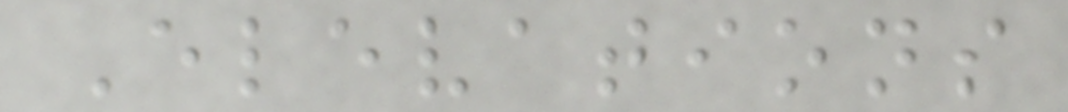Elevations
